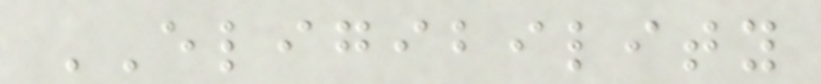ELIGIBILITY
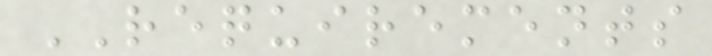REQUIREMENTS
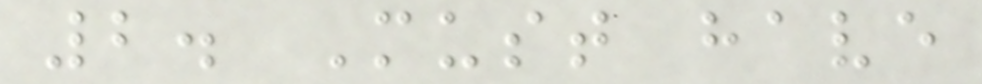2. Must have
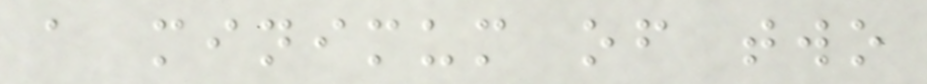a minimum of two
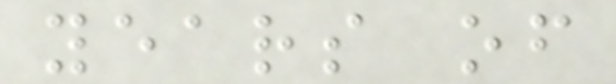years of
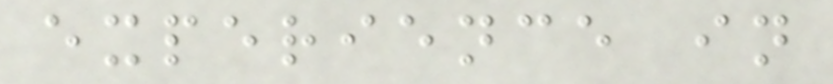experience in
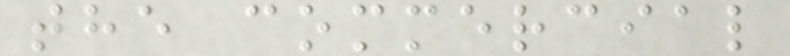the commercial
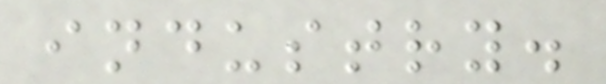industry.
